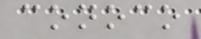conoco
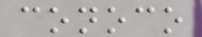conoco
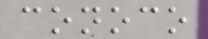conoco
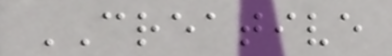CREATIVE
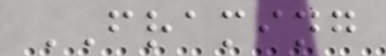FRAMING
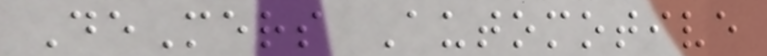DeMers Automotive
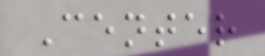Center
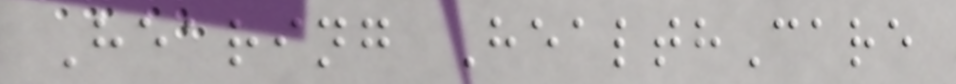Hearing HealthCare
